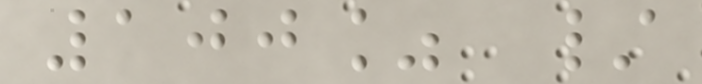100% /
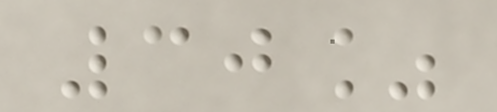30%
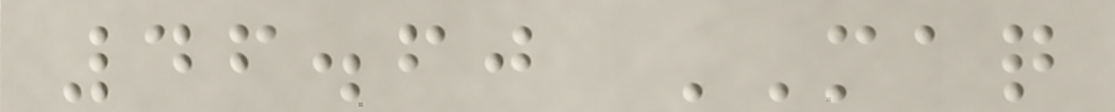46.60 MAQ
